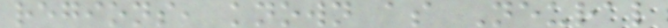regions, known as Neural
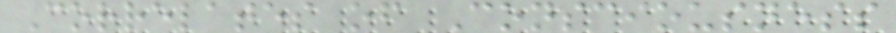Correlates of Consciousness
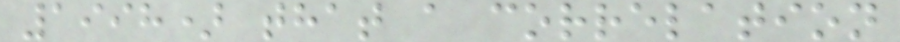1998) that a correlation
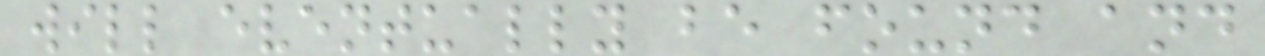will eventually be found and
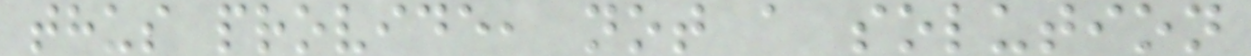thus provide, not a solution
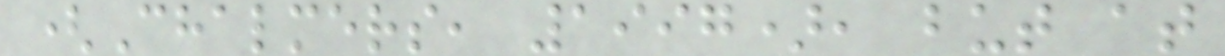(Chalmers, 1997), but at
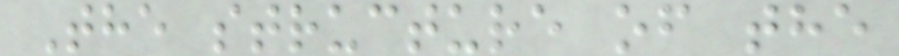The structure of the
